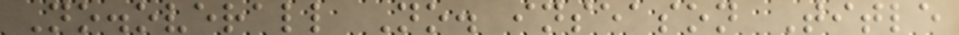No.overall No. inseason Title
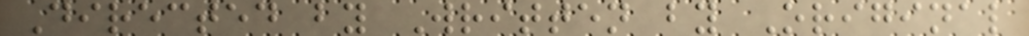Directed by Written by Original
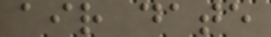air date
